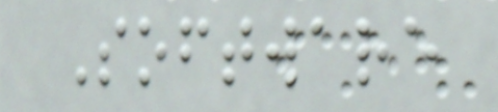Software
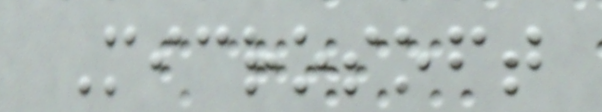Microsoft
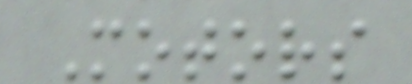Motors
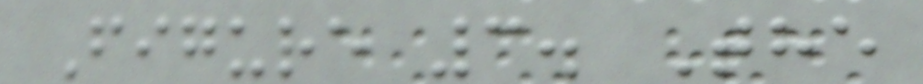Figure 3. The
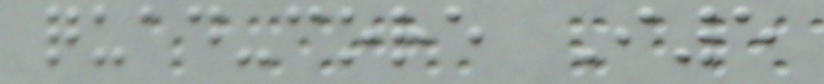quad-core I5
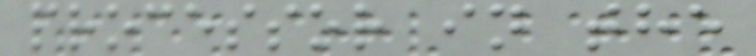processor in the
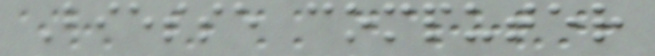Biesse computer
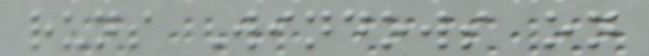runs Windows on
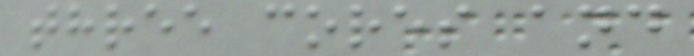three cores and
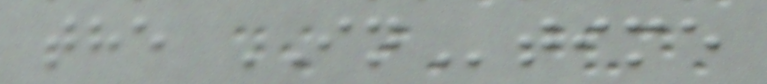the INtime
